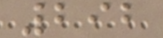292
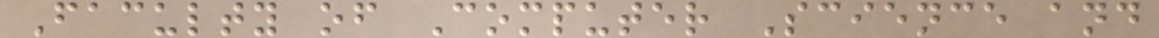Faculty of Computer Science and
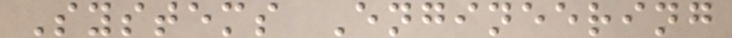Systems Engineering
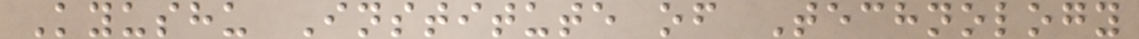Kyushu Institute of Technology
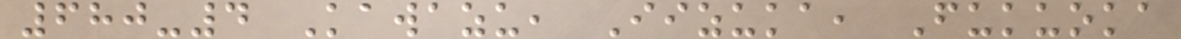680-4 Kawazu, Iizuka, Fukuoka
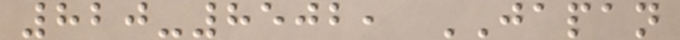820-8502, JAPAN
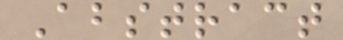Abstract
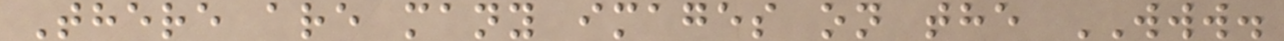There are many images on the WWW.
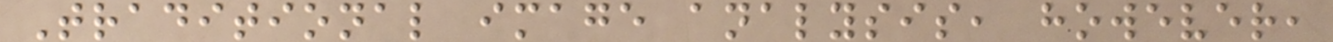Traditional image analysis, however,
